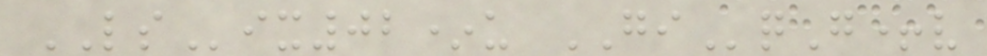LSix02*u GIqG+v
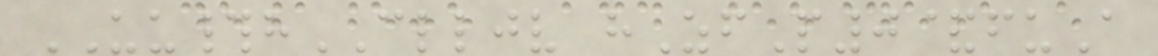UU#hCLLJV hZfP0&fuA
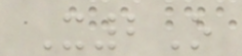X2O
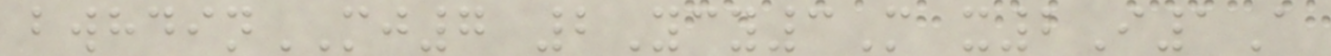bwhdinMJ7 2Ycy3M x2I1A
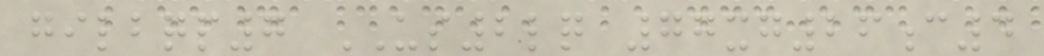gilbqp7 US2lq 77xg26c4
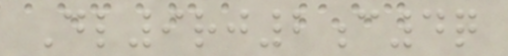Dl9rj2c4q
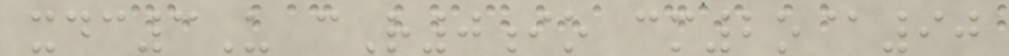xdc3U cR0io cm2o@90
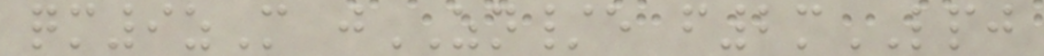qm9zM jZN/e f2mLPJ
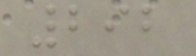292
